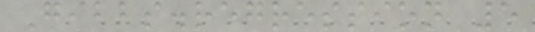Gibbs.regression 5
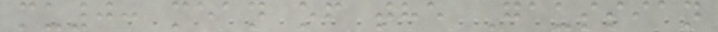mu0: mean of the Gaussian
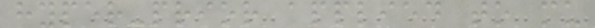hyper-prior applied to mu
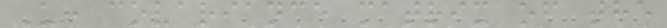U: covariance matrix of the
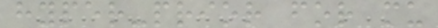hyper-prior for mu
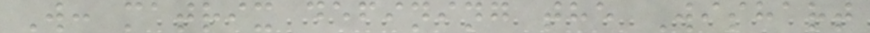W: matrix defining the Wishart
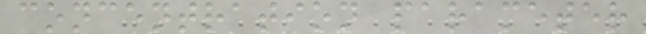concentration parameter
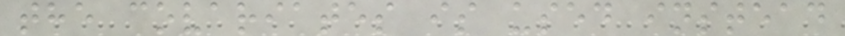the covariates is used instead
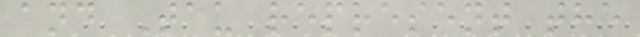and Tau represent the
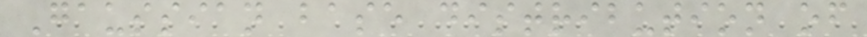Gaussian base distribution of
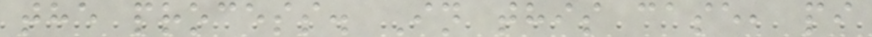the process. In this case, pi
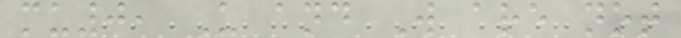mu0, U and W are not
